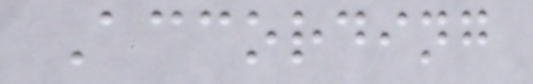According
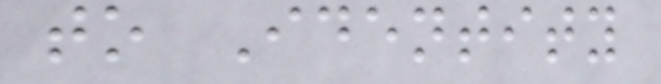to Identity
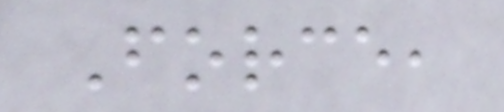Force,
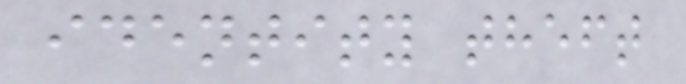identity theft
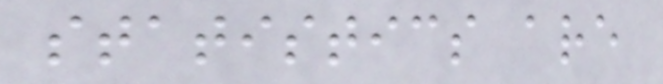statistics are
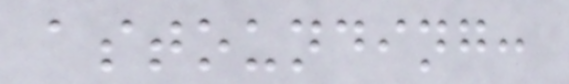astounding:
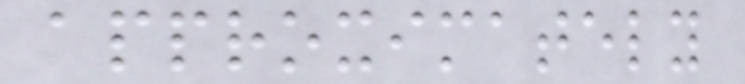approximately
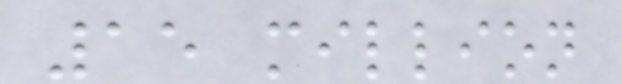15 million
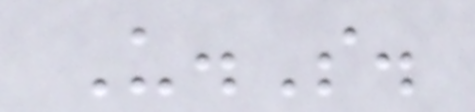U.S.
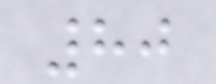80
